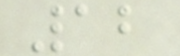12
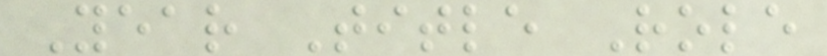Year Title Role
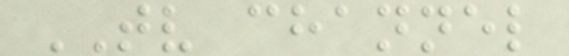TV channel
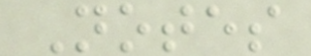Notes
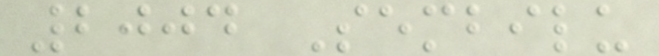2004 Sembilu
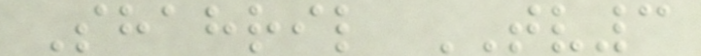Shahril TV3
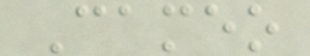Cameo
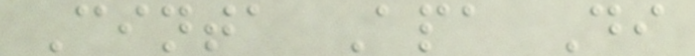Cinta Apa Di
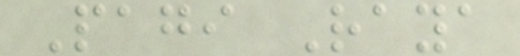Pagi Raya
